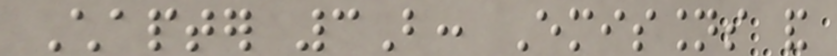Chapter 3B: Emissions and
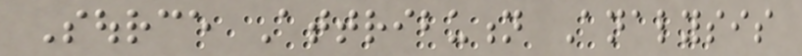Source Attribution Analysis
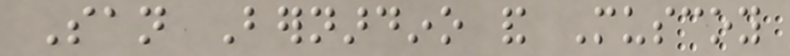San Bernardino and Muscoy
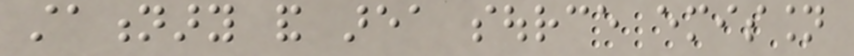stationary and area source emission
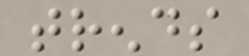trends
